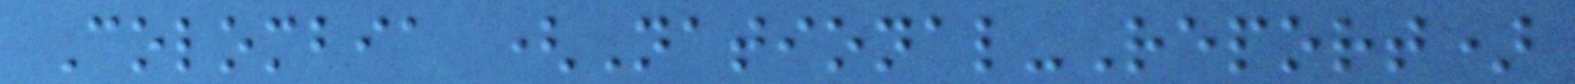Colombia (National-Report)
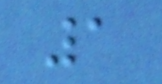1
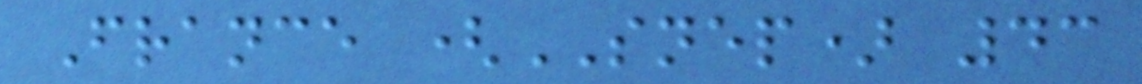France (SNEP) 43
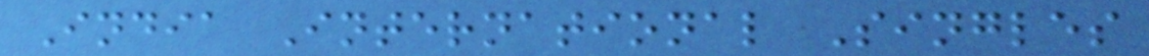India International Singles
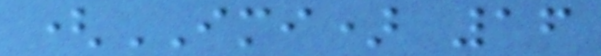(IMI) 16
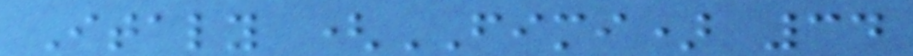Italy (FIMI) 34
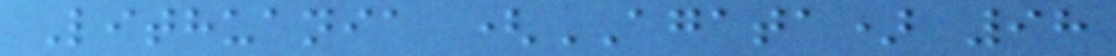Lithuania (AGATA) 98
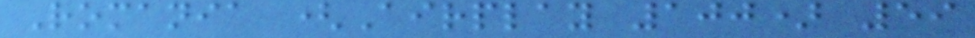Romania (Airplay 100) 59
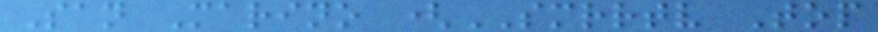San Marino (SMRRTV Top
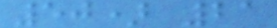50) 21
